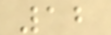12
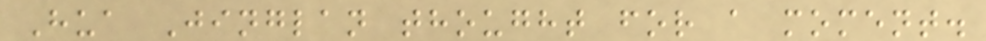Hua Jinglan thought for a moment.
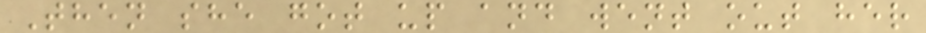Then she got up and went out her
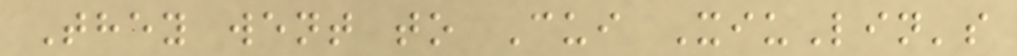They went to Cui XiuLin's
